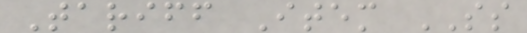Tariff Item SS
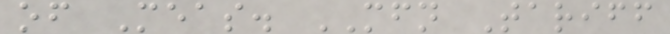of Meas. MFN Tariff
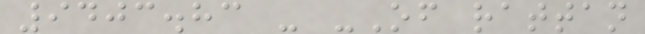9403.83 - -Of rattan
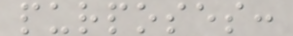purposes:
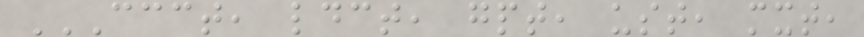CCCT, LDCT, GPT, UST, MXT,
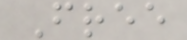Free
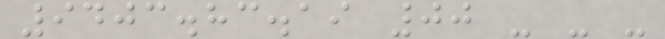9403.83.19 00 - - -
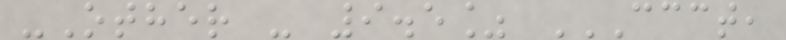-Other - 9.5% CCCT,
